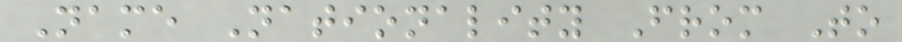Name Nationality From To
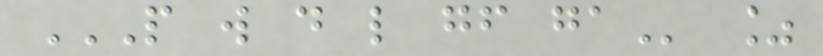P W D L GF GA %
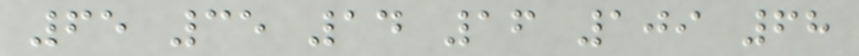65 35 14 16 109 68
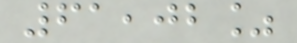61,02%
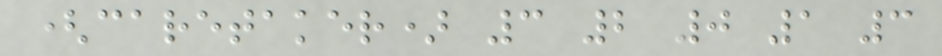(caretaker) 3 2 0 1 3
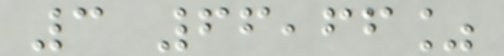3 66,66%
